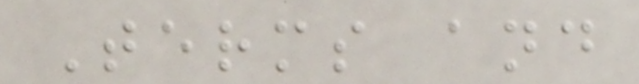Terms and
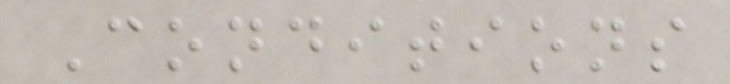Conditions
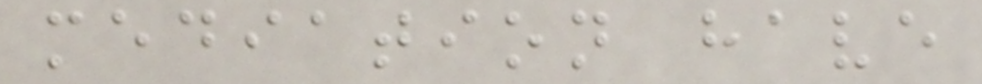mediation have
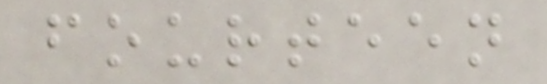fourteen
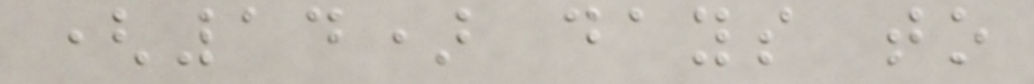(14) days to
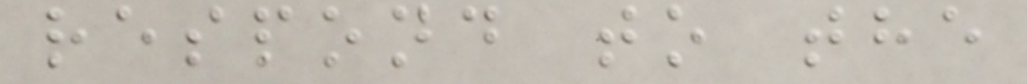respond to the
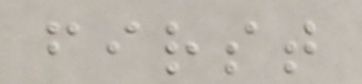first
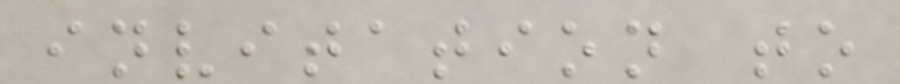invitation to
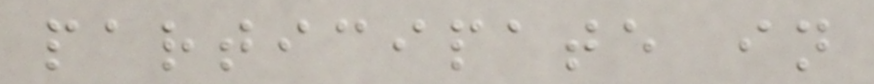participate in
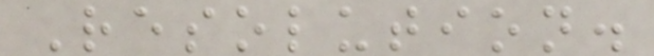Resolution.
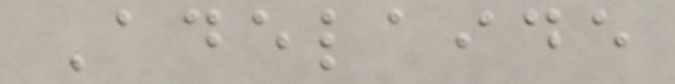Adelaide
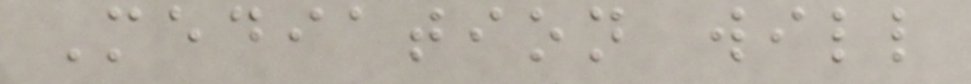Mediation will
